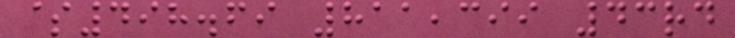$498.69 811,399 43rd
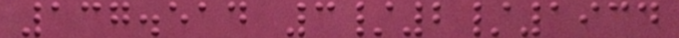137.514 3/2/1934
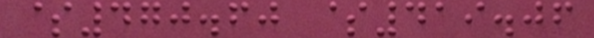$470.60 $419.06
